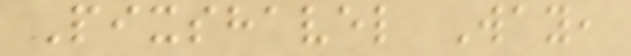Pixshavel Way,
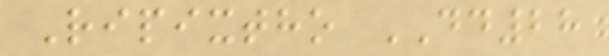Ripixtho DD28
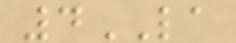4LA
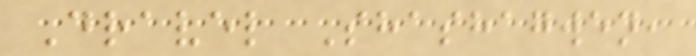Dravel Shashagwen,
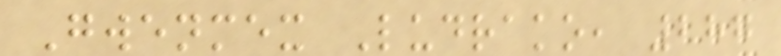Gwenmex Ludrako, 287
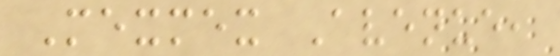Mexmex Avenue,
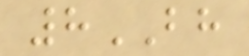8BH
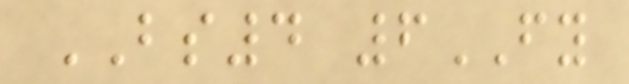BS4 6FY
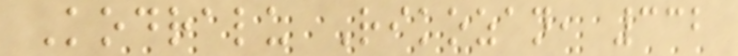Kodralu Rikozan, 332
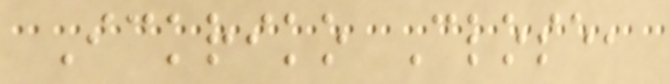Ickriko Close,
